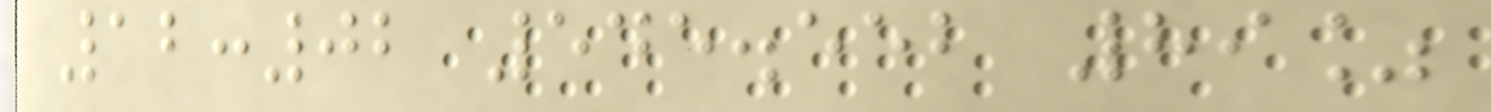12:02 545.552 89%
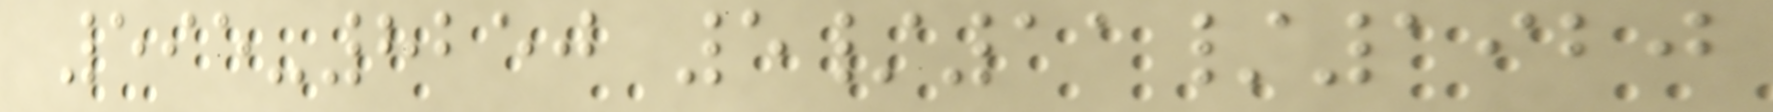595-8250 5/11/1920
